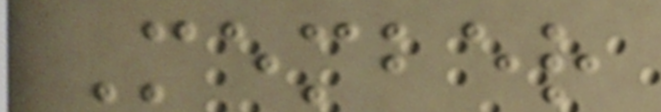Member
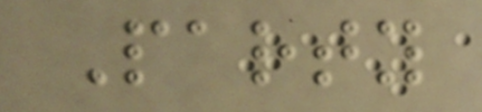Party
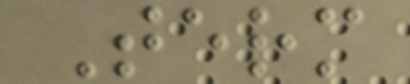Term
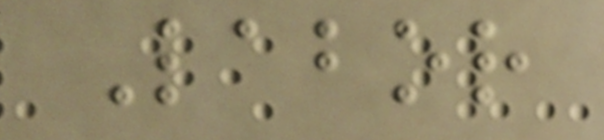Labor
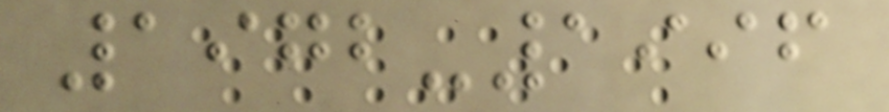1972-1996
